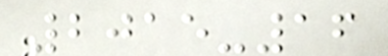2015-16
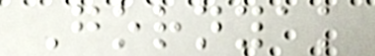Gornyak
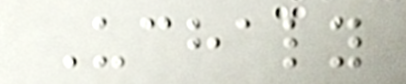Uchaly
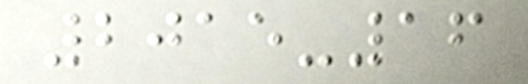2015-16
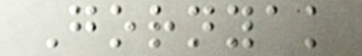Gornyak
